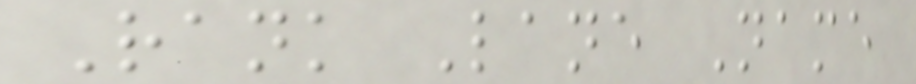Rank Lane Name
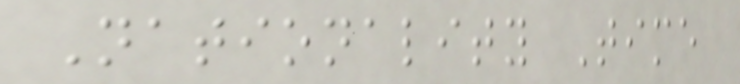Nationality Time
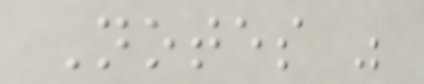Notes "
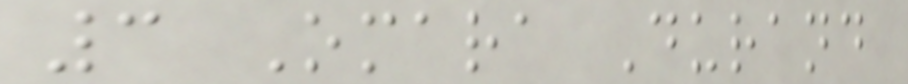3 Omara Durand
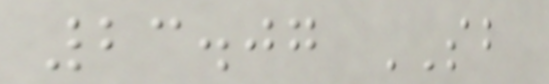23.07 SB
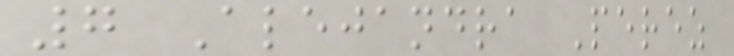7 Alejandra Perez
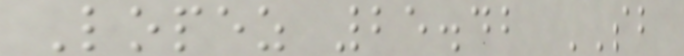Lopez 25.42 SB
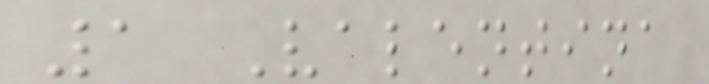1 Valentina
